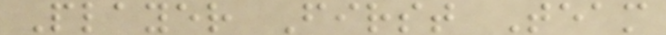Player First Team
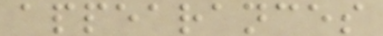appearances
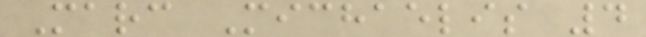Marc Michaelis 4
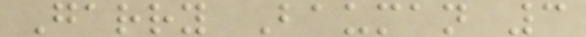Garry Bauman 3
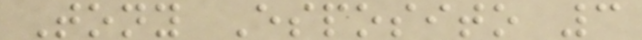Tony Esposito 3
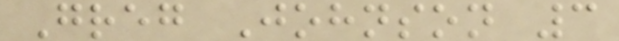Greg Johnson 3
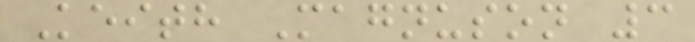Keith Magnuson 3
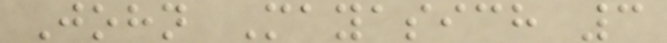John Mayasich 3
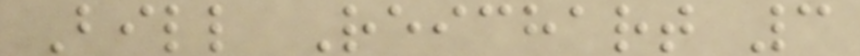Bill Reichart 3
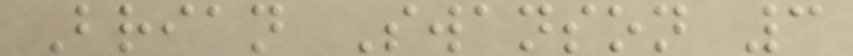Brian Swanson 3
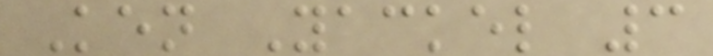Ken Yackel 3
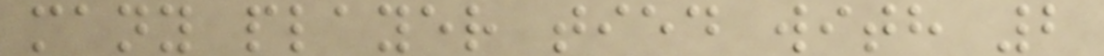many player tied with 2
